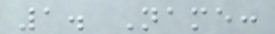1. Name:
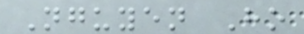Nguyen Ho
